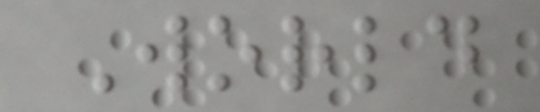World
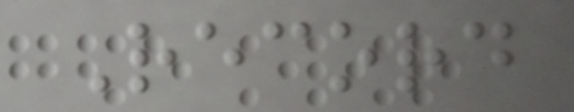Record
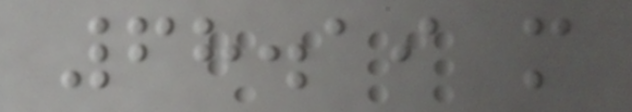68.19 m
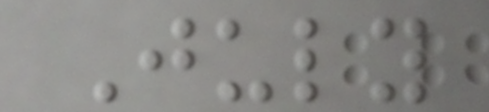July
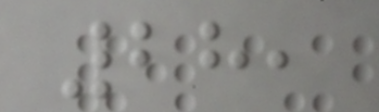28,
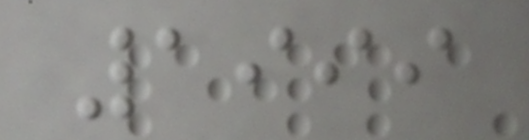1999
